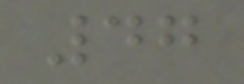47
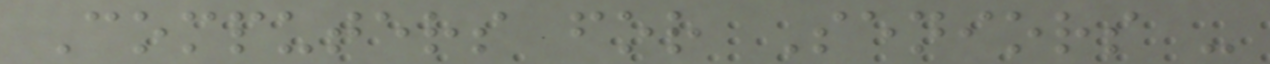Computers for Seniors -
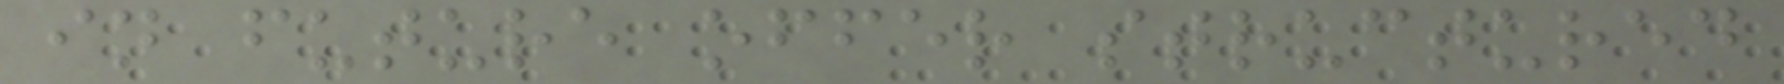in future offer structured
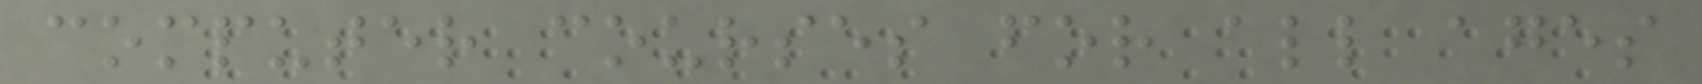computer courses for all ages
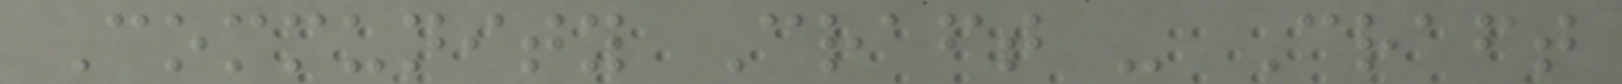Community Craft - Craft
